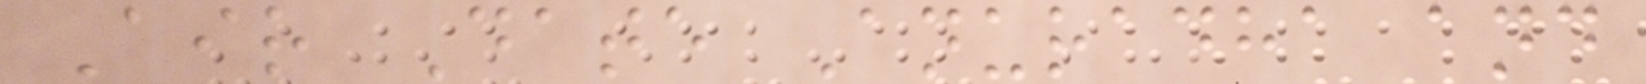Air Date Anuradha and
